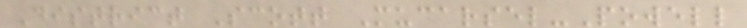District Scott Mucarsel-Powell
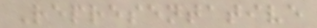Representative
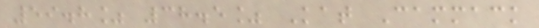59.8% 38.5% Kat Cammack
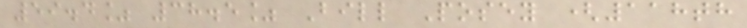59.4% 38.5% Bill Posey (118th
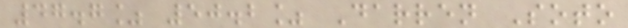47.7% 50.2% Darren Soto
